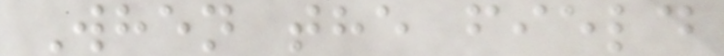When the field
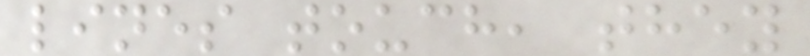lines touch, they
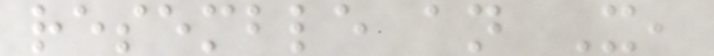resemble an X,
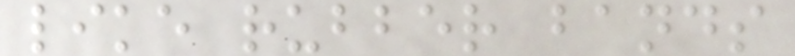like rubber bands
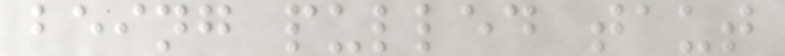being pulled taut
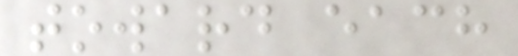toward each
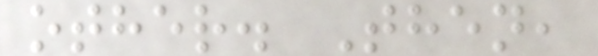other. Then,
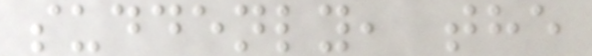suddenly, the
